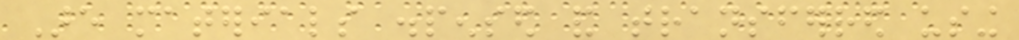Are materials dispensed and transferred using
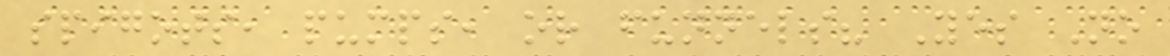spigots, pumps, or funnels? Yes No
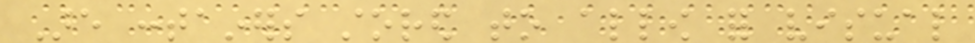Are containers stored to allow for visual
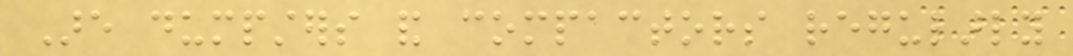Are dumpsters and compactors regularly
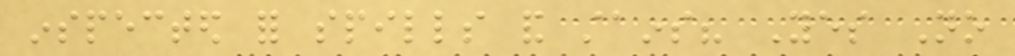inspected for spills and stains? Yes No
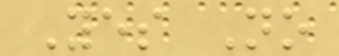Yes No
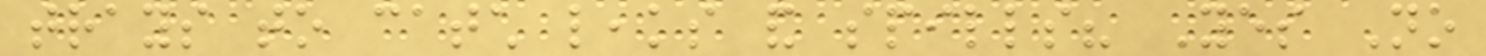trays to catch leaks and spills? Yes No
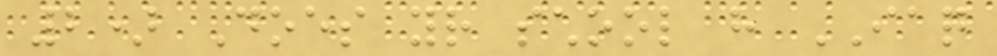2) Does your school have IAQ
